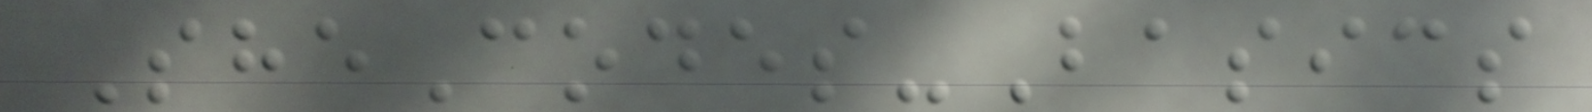SheCodes-Basics
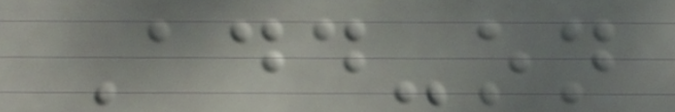Add-on
